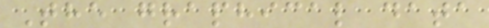The graphical data
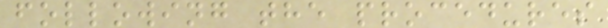following the procedures
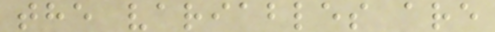the variables are
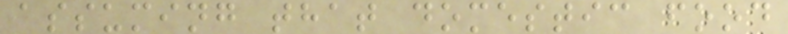assuming that domestic food
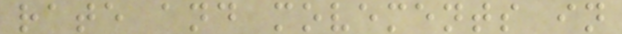rate and movements in
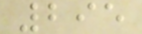295
